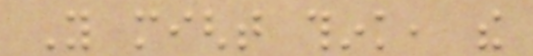You might think, the
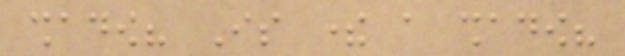shadow? Is there a shadow?
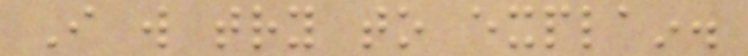I will try to explain.
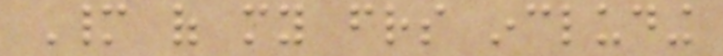Many of my friends including
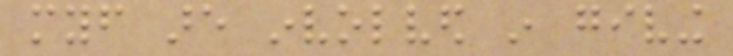myself are involved in giving
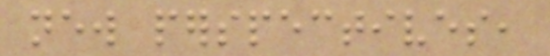new perspectives,
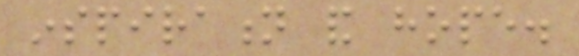inspiration and hope.
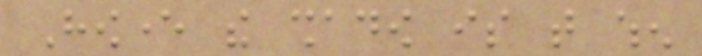However the shadow is that when
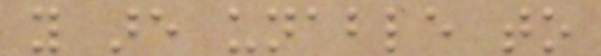you are unable to
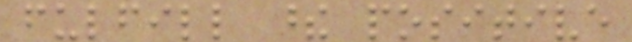fulfill these positive
